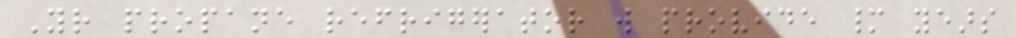Your propane refrigerator will provide many years
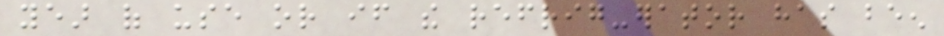year of use or if the refrig-erator has been
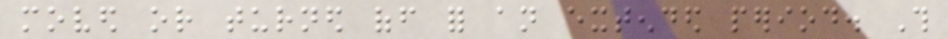moved or turned off for an extended period. This
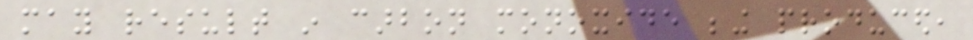may result in carbon monoxide being produced,
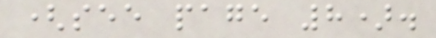(see page 8).
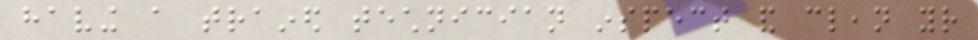having a trained technician inspect and clean your
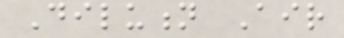Dilution Air
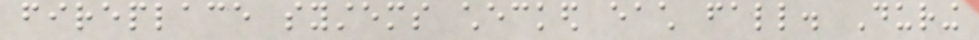fireplace systems checked each fall. During
